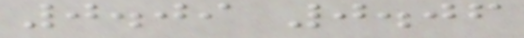0.09 0.06
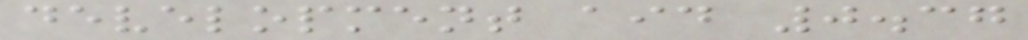development aid 0.37
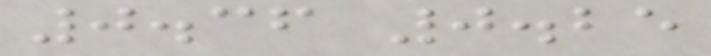0.36 0.25
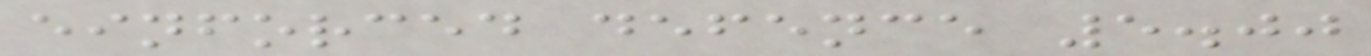einforced defence 5.00
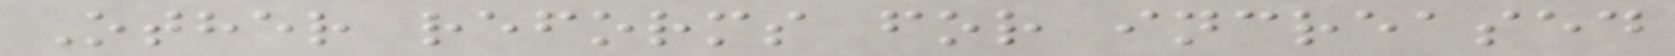Other reforms for increased
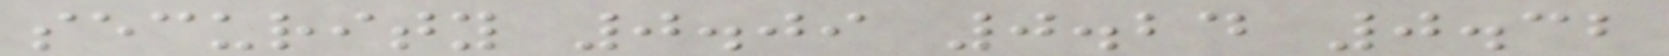security 0.09 0.24 0.32
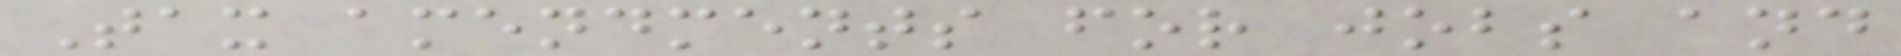Tax amendments for jobs and
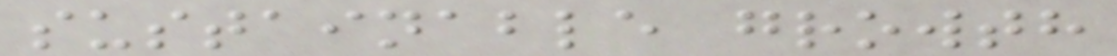sustainable growth
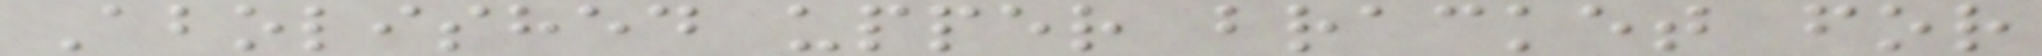Abolished upper bracket for
